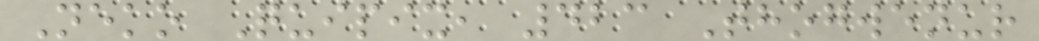Neko Quipix, 423 Thogwenur
